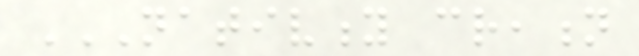NATIVITY CREATION
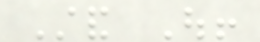Stand Out!
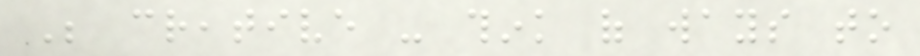Be creative - think of ways to
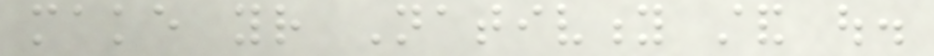make your Nativity stand out.
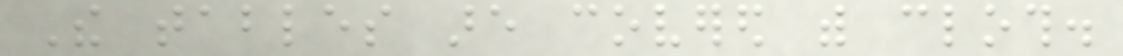The tables are covered with cloth.
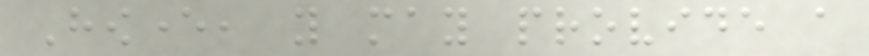However, you may provide a
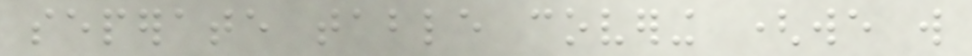seperate table covering (we will
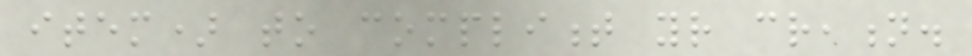item) to compliment your creation.
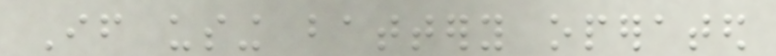If using battery operated
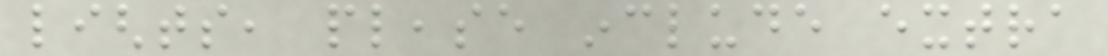lights, please include extra
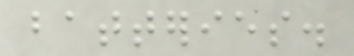batteries.
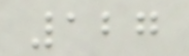127
